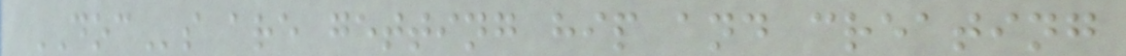DOCs are getting hip and creating
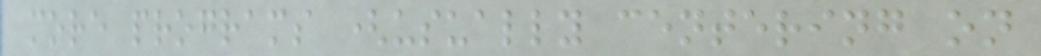more programs (usually centering on
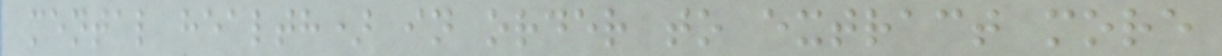mental health) in order to extract more
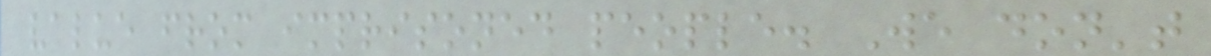value from imprisoned people. We don't
